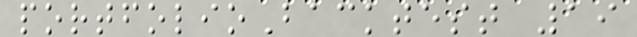portfolioBacktest 19
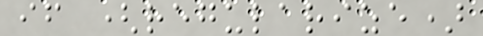if (regularize)
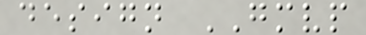design GMVP
